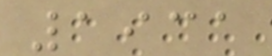1931
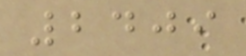2409
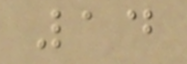14
